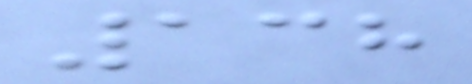138
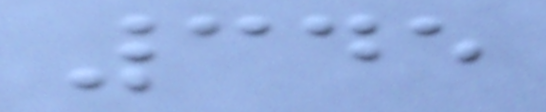345
